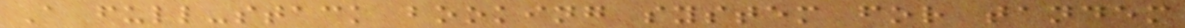A full-stack booking system for tandem
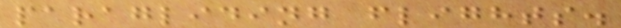paragliding flights.
